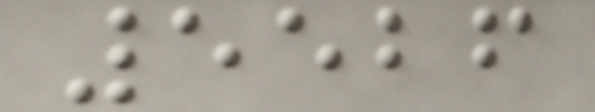5526
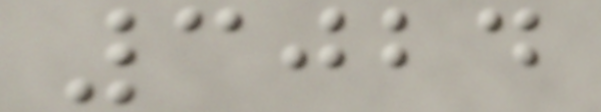3024
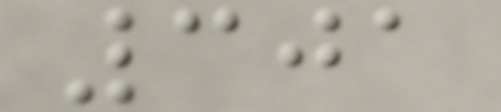301
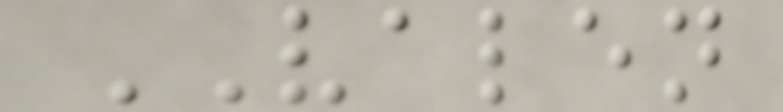VALEN
